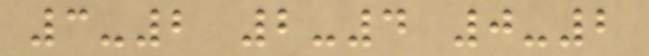3-2 2-4 0-2
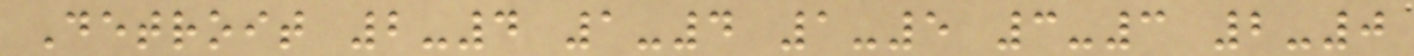Detroit 2-4 1-4 1-5 3-3 2-0
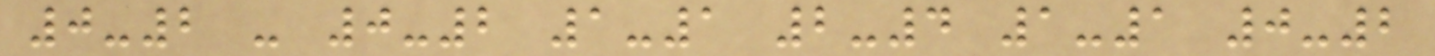0-2 - 0-2 1-1 2-4 1-1 0-2
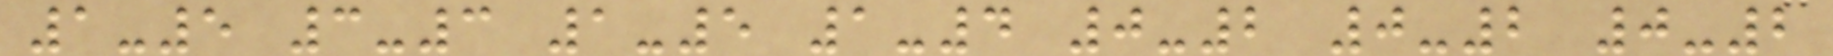1-5 3-3 1-5 1-4 0-2 0-2 0-2
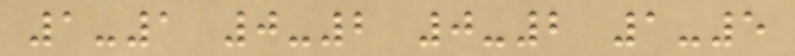1-1 0-2 0-2 1-5
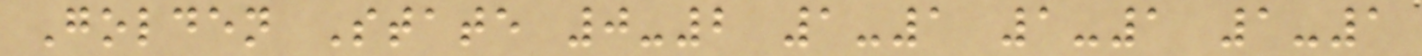Golden State 0-2 1-1 1-1 1-1
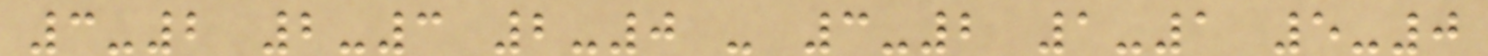3-2 2-3 2-0 - 3-2 1-1 5-0
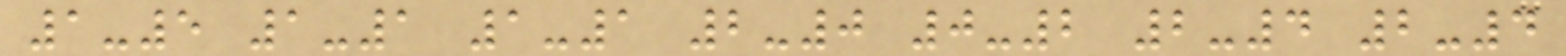1-5 1-1 1-1 2-0 0-2 2-4 2-4
